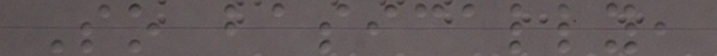So basically,
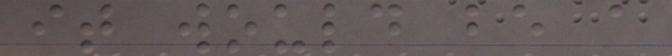it would be a
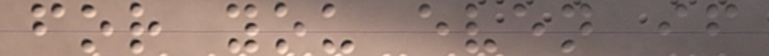for you even if
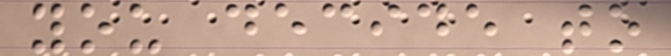you decide to
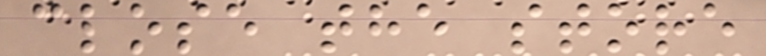close the store
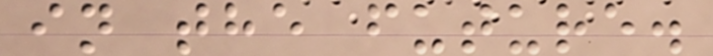in the future.
